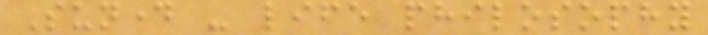Sunday - life philosophy
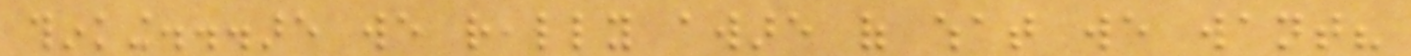thinking...are we really aware of what we want?
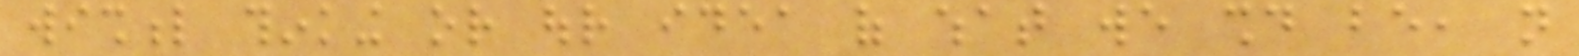wishful thinking or our idea of what we should be, not
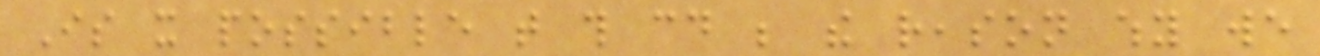Is it possible that this could be the reason why we
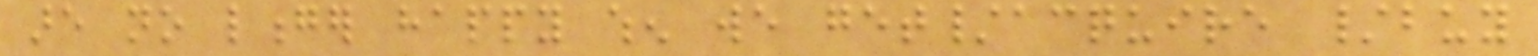are no longer happy when we get/acquire /buy
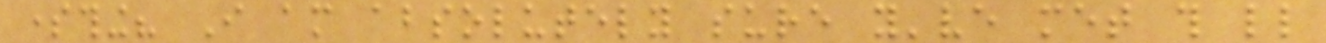something? I am absolutely sure you've met this little
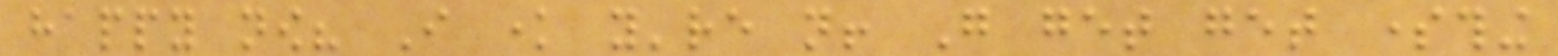happy now? I know you're not! Go get get something
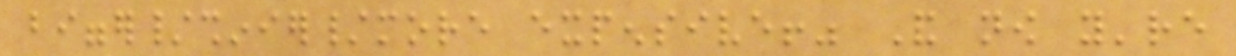bigger/shinier/more expensive!" And now you're
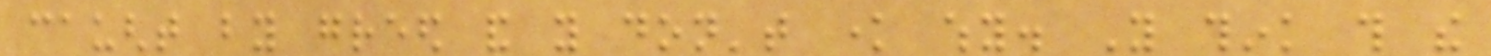caught by greed and you don't know why. You think this the
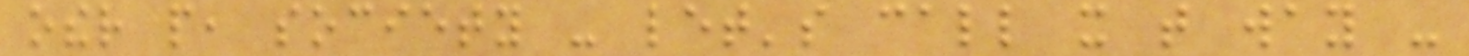other people, society - let's call it that way -
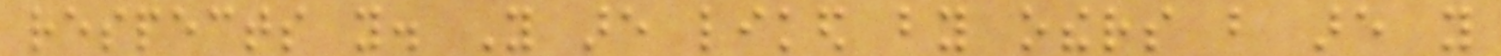respects you. You are liked by others but are you
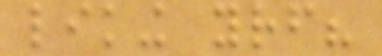liking yourself?
